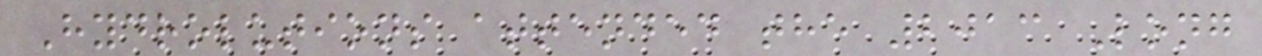Hydrolutions attended the 2013 Long
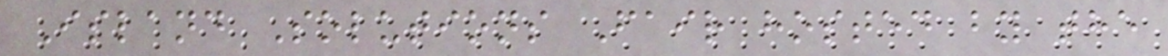Island Solutions Fair hosted by the
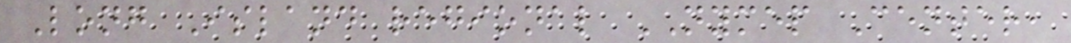Long Island regional NYMEP Center,
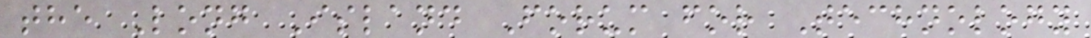the Long Island Forum for Technology
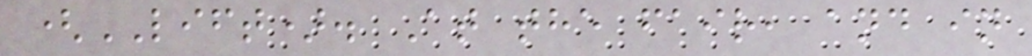(LIFT). At the fair, and in
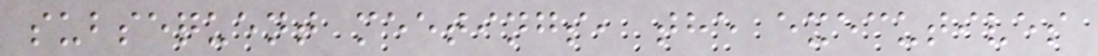subsequent meetings, the executives
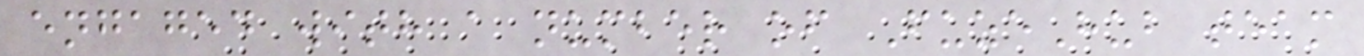engaged with a number of FuzeHub team
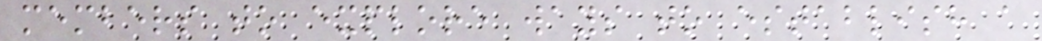members to explore ways to establish a
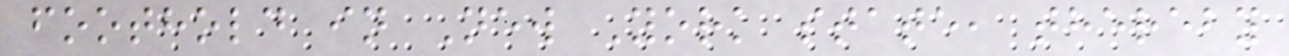foothold in New York state, thereby
